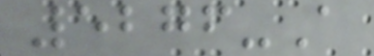5276-A
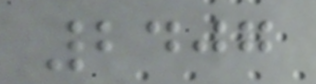2407
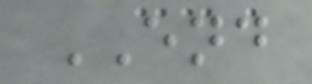END
